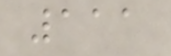111
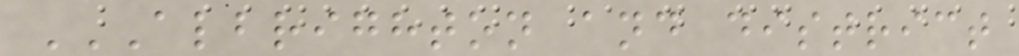ALBRIGHTON AND DISTRICT
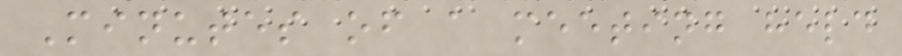Minutes of a meeting held
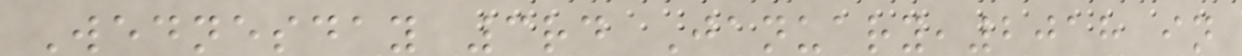Wednesday 3rd January,2018 in
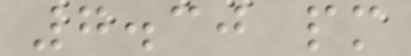7.30 pm
